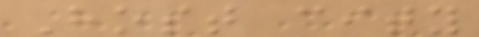Host city
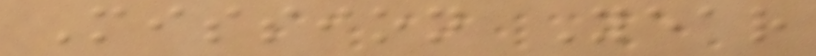Mission Year
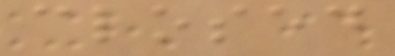closed
